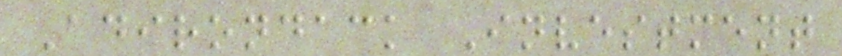Adirondack Investment
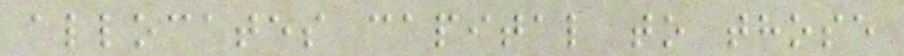allocates capital to those
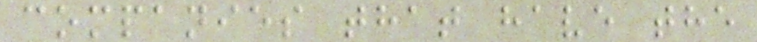companies that have the
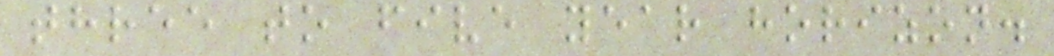three to five year horizon.
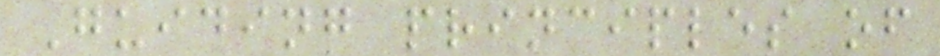Guiding principles of
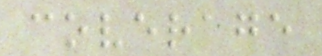coverage
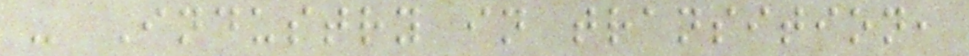- Industry in transition,
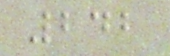242
